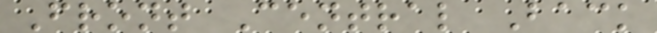Front Central Back
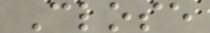Close
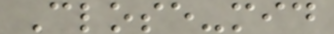Close-mid
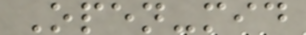Open-mid
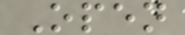Open
